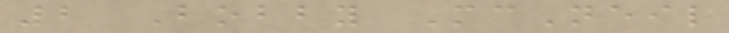2 Bobby McNeil
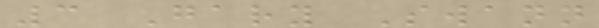3 Gary Swann
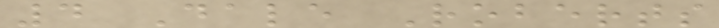4 Dale Roberts
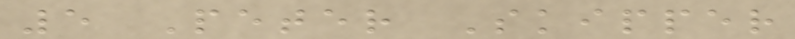5 Peter Skipper
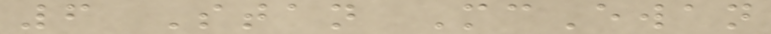6 Stan McEwan
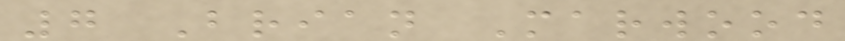7 Brian Marwood
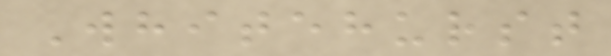Whitehurst
